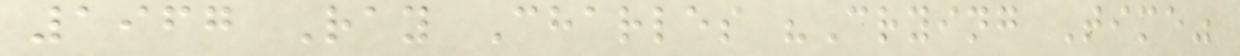1967 Ray Charles "Crying Time"
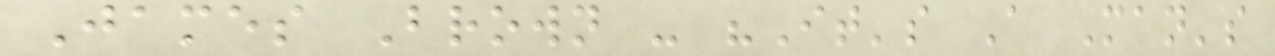James Brown - "It's A Man's
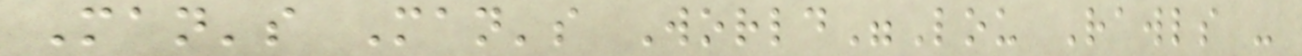Man's Man's World"Lou Rawls -
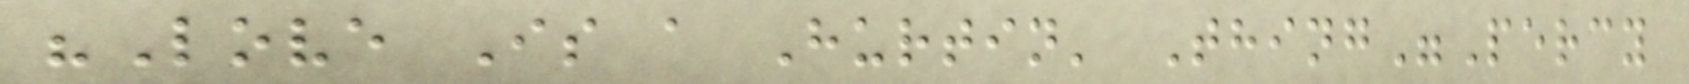"Love Is a Hurtin' Thing"Percy
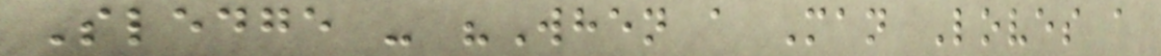Sledge - "When a Man Loves a
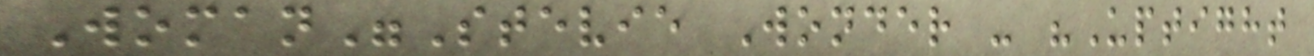Woman"Stevie Wonder - "Uptight
